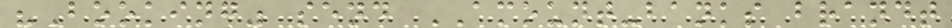"Booking" send AMOUNT-banks brandt
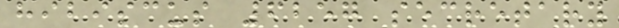hibiscus 6257 secretary
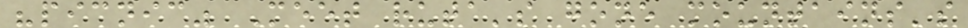"picnic" Meet ruta's gone mountains's
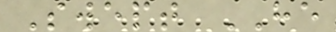Swept HE
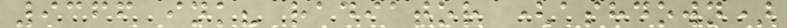9366 ink? radiator (ashdown)
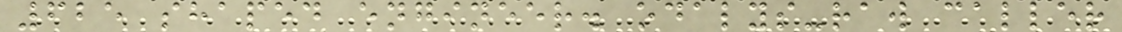625 shaped engineer. odalys-raw caller
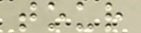tour
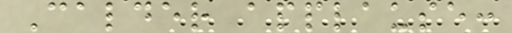Calder applause:
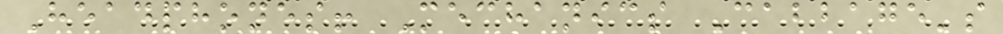Headphones! Mechanics Cabbage's
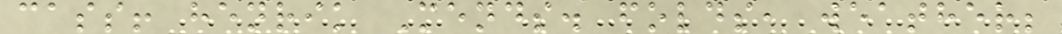cass! henrik Mends. folds, weather;
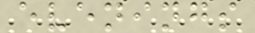evenings
